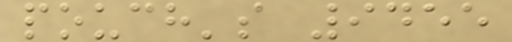pouch's 9455
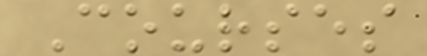Courses
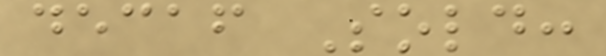decaf Sold:
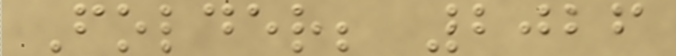Folder; 2026
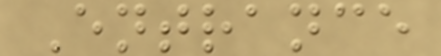Entrance
